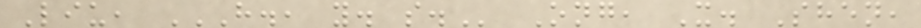Liu, H., Y. S. Ong, X. Shen,
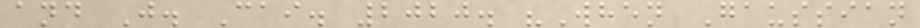and J. Cai. 2020. "When Gaussian
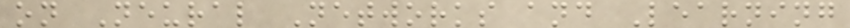on Neural Networks and Learning
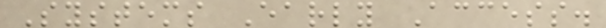Systems Early Access.
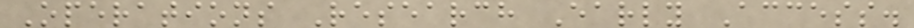Operations Research Early Access.
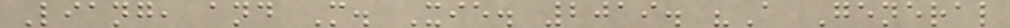Liang, and M. Xie. 2019. "A General
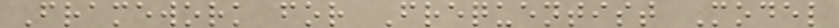Framework for Frequentist Model
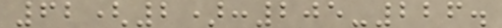62(2):205-226.
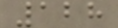128
